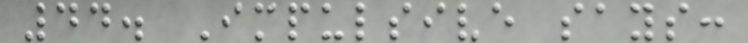44. Impulsive says:
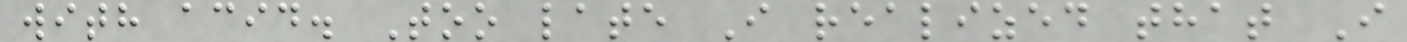with acid. Too late I realized that I
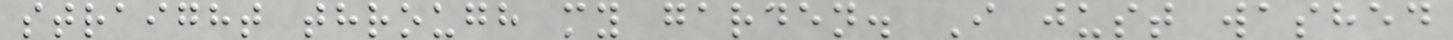straight through my garden. I just washed
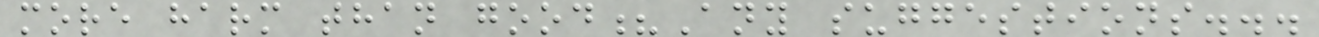more harm than good?Any suggestions...
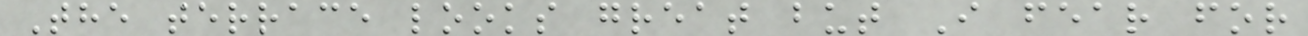The terrace looks great but I fear for
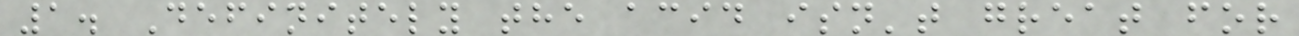1. Definitely the acid isn't great for
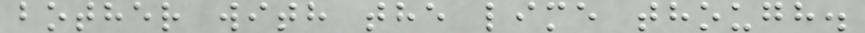bother with the lime though.
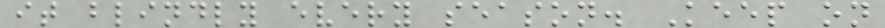it blindly every season. Keep on
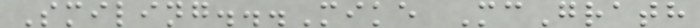Smiling...Mike McGrath
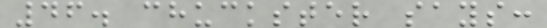46. chuckster says:
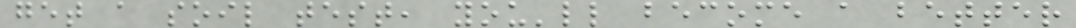get a soil test, you'll become a better
